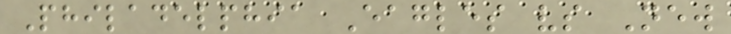Philadelphia Eagles vs New
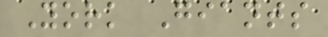York Giants
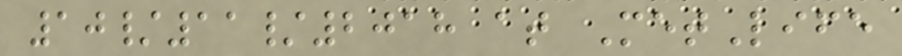10/11/2018 at MetLife
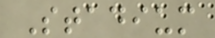Stadium
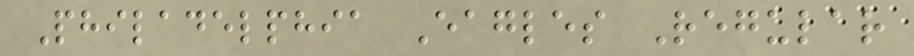Philadelphia Eagles Regular
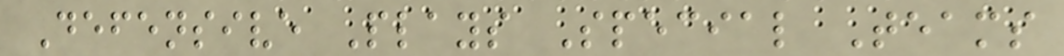Defensive Plays Special Teams
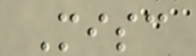Misc
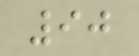90
